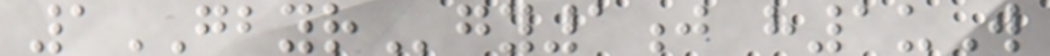1GBYRgy1j h1uW
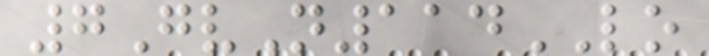7GvN114LO
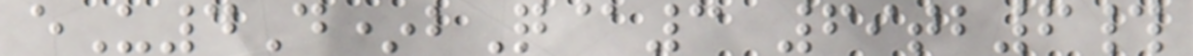eU4D*bQ@3 69tb6#
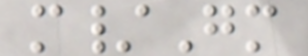m/Gm
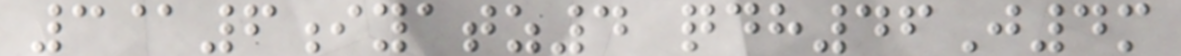3@6iyatz4 qdh46J4m
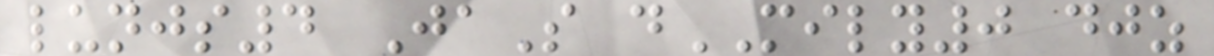lunjs4 JaS dMILY0 djz
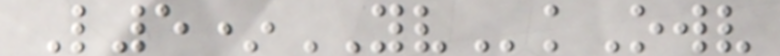L5*YVkOwv
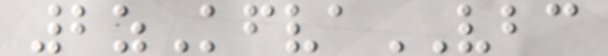2zKfvaVBC
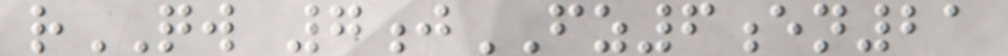rQW 7jFZ6en21
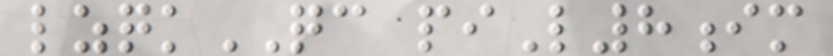lzqkQC piL8im
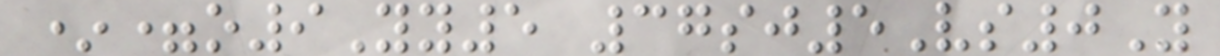*=o9Yy5 37sj5Vs0Y
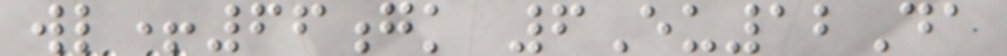wl+66gk 6Eu12Da
